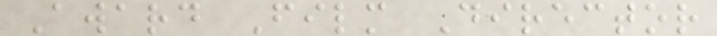Award Film Director
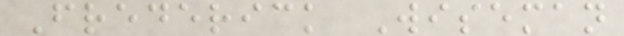Frederick Wiseman
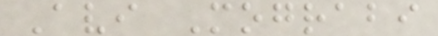Avi Mograbi
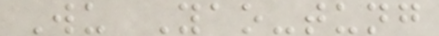Wu Yao-tung
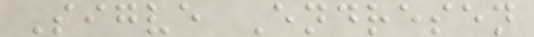Sigve Endresen
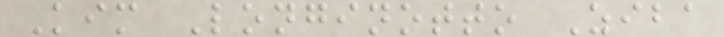Kim Longinotto Ziba
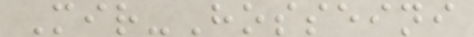Mir-Hosseini
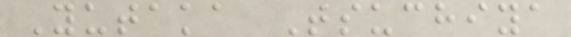Yutaka Tsuchiya
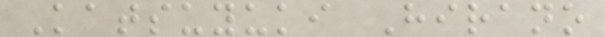Katsuyuki Hirano
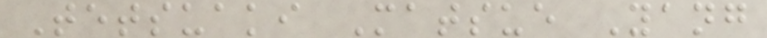Tetsuaki Matsue Yang
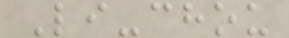Li-chou
